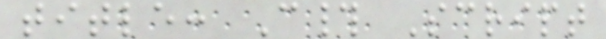title: C# Script
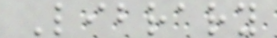Library
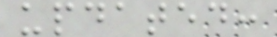updated:
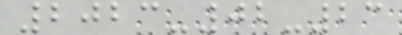2023-02-23
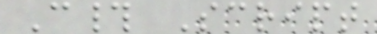C# Script
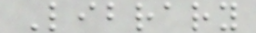Library
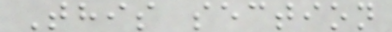This section
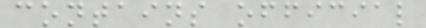contains official
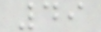49
